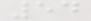54
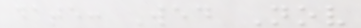date: Wed Nov
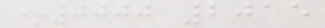+0000 2015
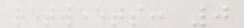retweets: 0
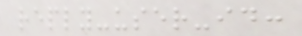reply-user-id:
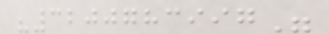"3200783997"
